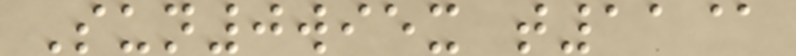Sun0wiex t11@
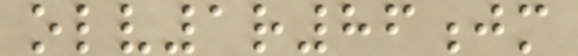olv1r86jm
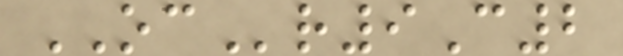OCr9C2
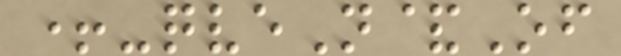+-qveN&Of
